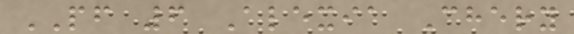PF 6 Alexia Chery
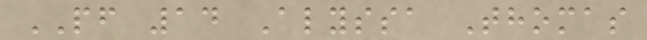PF 14 Alyssa Thomas
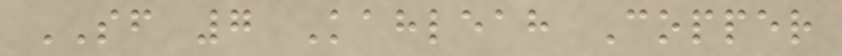SF 7 Kahleah Copper
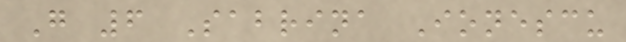G 6 Sabrina Ionescu
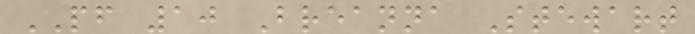PF 10 Breanna Stewart
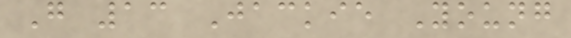G 13 Jackie Young
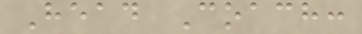Head Coach:
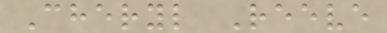Cheryl Reeve
